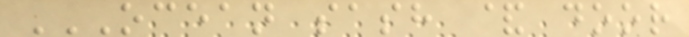OCEAN SASH & DOOR
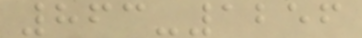863-1256
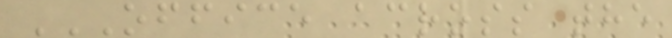OFFICE ACROSS THE
